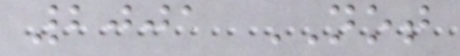2001 NOT
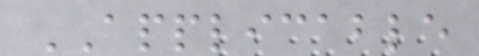APPLICABLE
